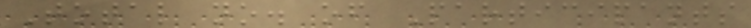Total no. of Participants
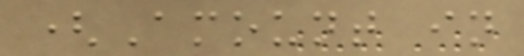(Amount in
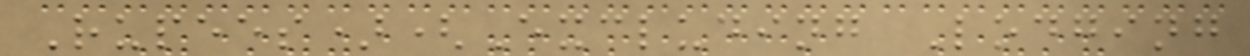Rupees)(Excluding Lodging
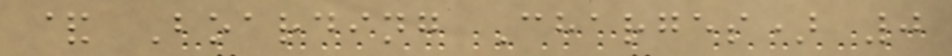& Boarding Charges) 0
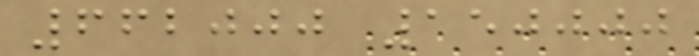662000 150000
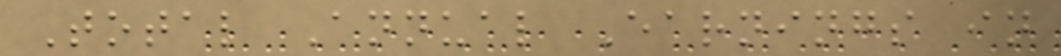Total Annual Earnings in
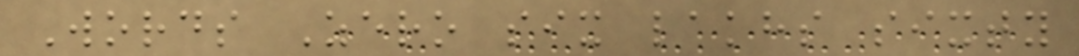Words Zero six lakhs sixty
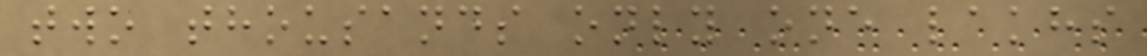two thousands only one lakhs
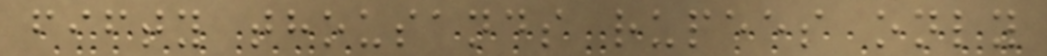fifty thousands rupees only
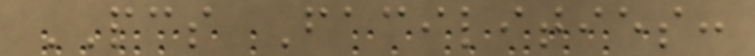PCS Facilities:
